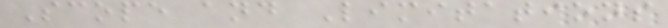Scope and Limitations
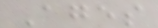Ages
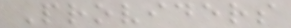Providers
